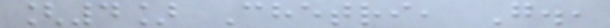[4] Chetri, G.,
